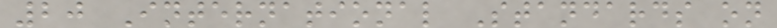20 International Standards on
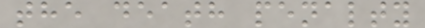the death penalty
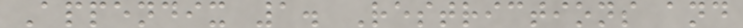Appendix 1. Restrictions and
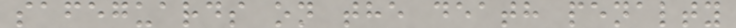safeguards on the death penalty
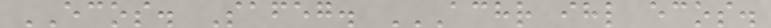ECOS. Safeg. ACHR IHL ECOS.
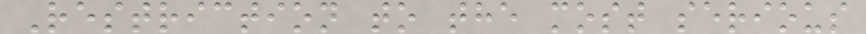Restriction to the most serious
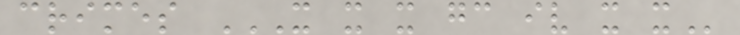crimes X X X GC IV X X
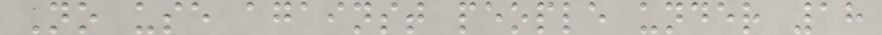No use against people under 18
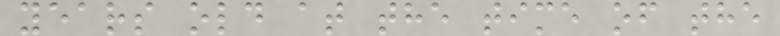years old at the time of the
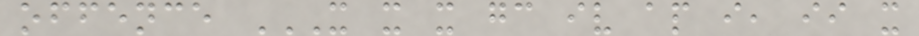offence X X X GC IV AP I, II X
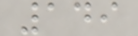149
